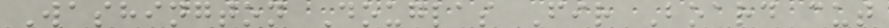Washington Douglas Fir Board cut
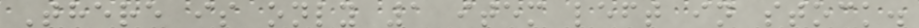There is only 1 item left in stock.
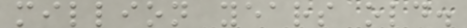million years old.
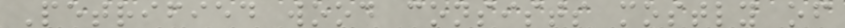Petrified wood consists mostly of
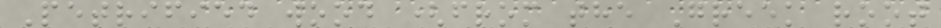Petrified wood (from the Greek root
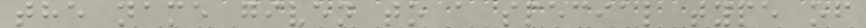the name given to a special type of
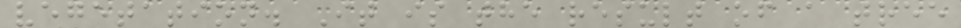vegetation. It is the result of a tree
